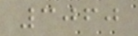3060
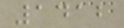1412
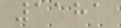1181
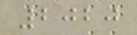2020
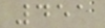451
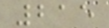215
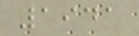1941
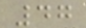47
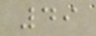49
